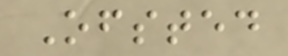Ofsted
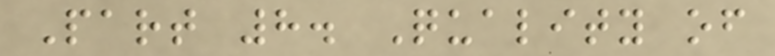Part 8. Quality of
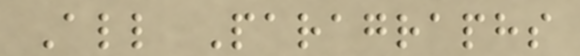All Paragraphs
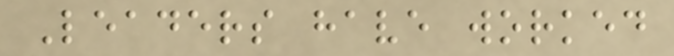Leaders have worked
